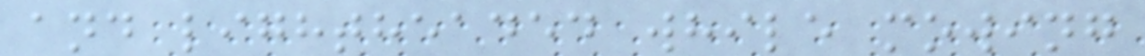and lightheaded while mowing
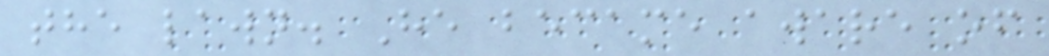the lawn. He became aware of
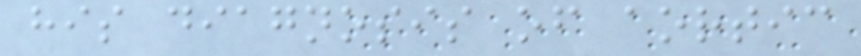his diagnosis of aortic
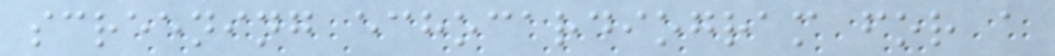screening echocardiogram for a
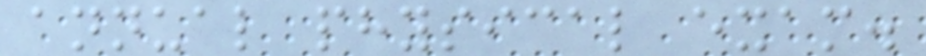annual physical exam.
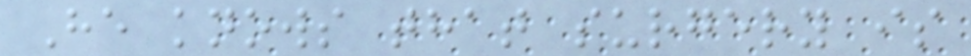He knows that surgery is
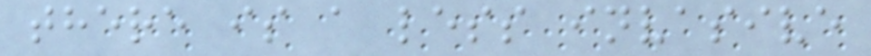there is a less invasive
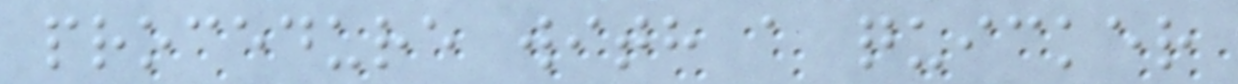procedure with a quicker
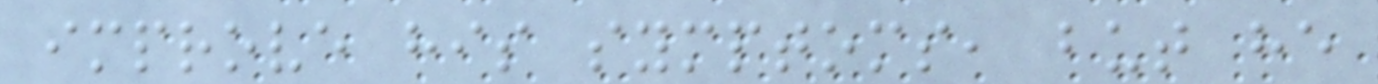improve his symptoms, but he
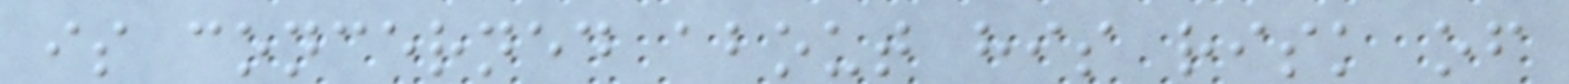is concerned about his risk of
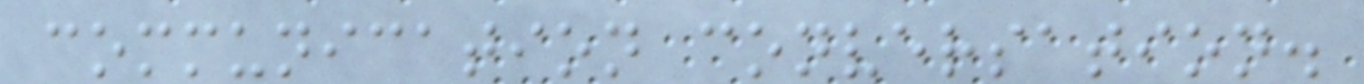communication conversation.
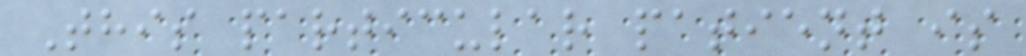This particular patient is
